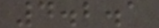4.2.1
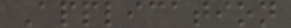Application
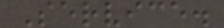Service.
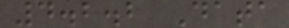4.2.2 Data
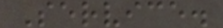Service.
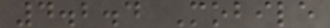4.2.4 Mobile
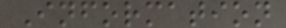Information
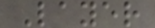Layer
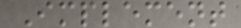Implement
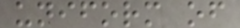uniform of
